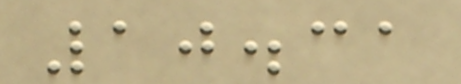10.31
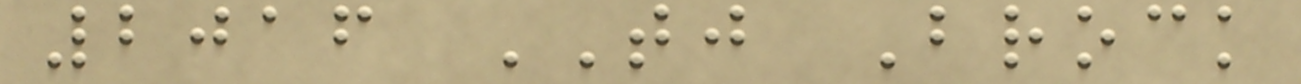2016 TJ Brock
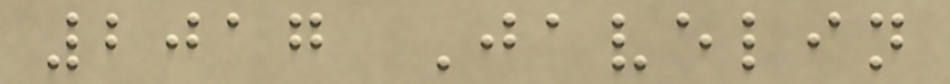2017 Javelin
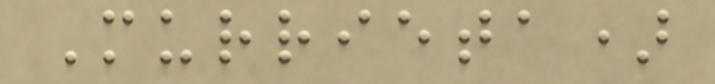Murrieta)
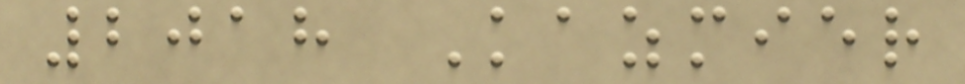2018 Kazmier
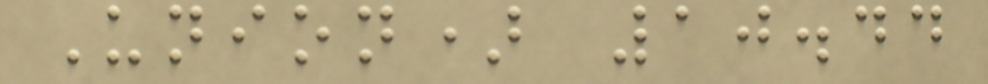Union) 10.44
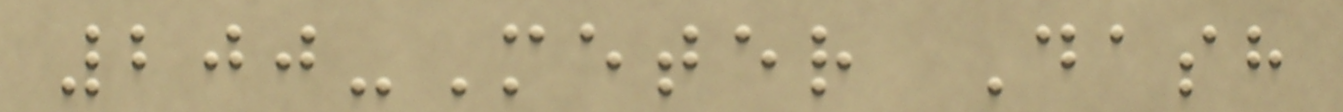200-Meter Dash
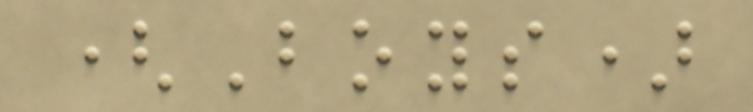(Boys)
